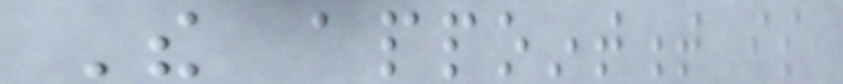The appointment is
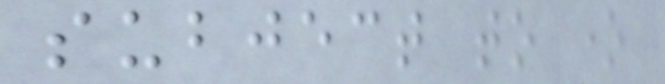subject to one
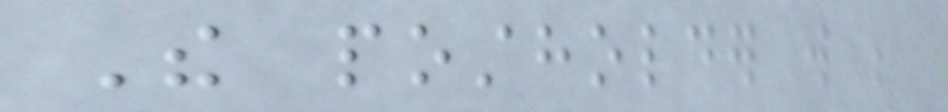The postholder will be
